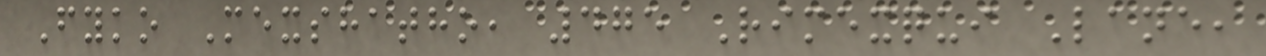Fyko Mexshatho, 475 Rimexqui Lane,
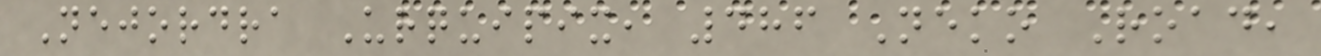Nejordra Urquipix, 486 Neko Road,
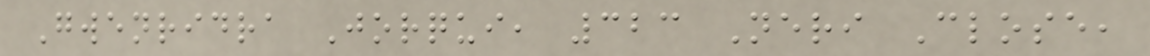Gwenridra Jorqui, 323 Neri Close,
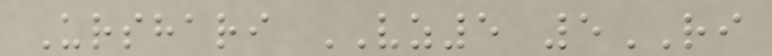Urshari VZ5 5RI
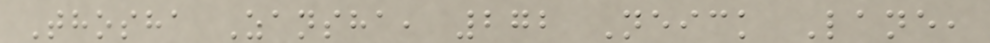Thosha Zansha, 272 Neick Lane,
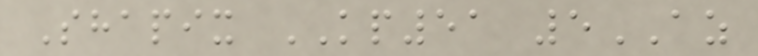Shapix KP51 5AZ
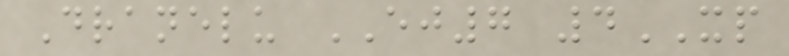Dranelu EJ7 4XP
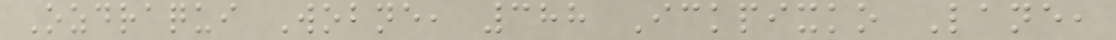Ozdraqui Wobne, 388 Ickpixko Lane,
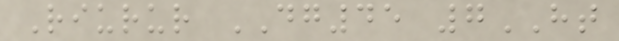Riurur DG45 7HT
